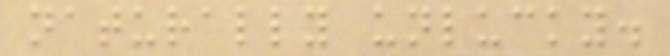naturally unlucky.
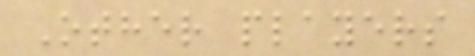Other players
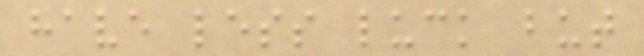have less luck but
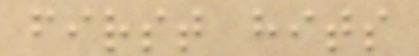first hits
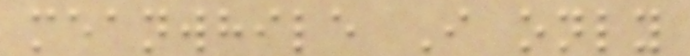meanwhile I only
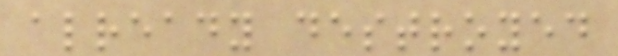already destroyed
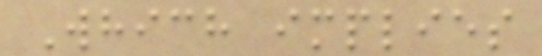Which implies
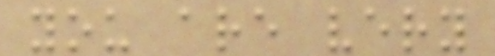you are very
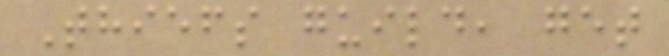Thiefs guild, get
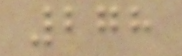278
